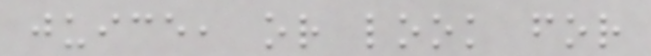juice, or look for
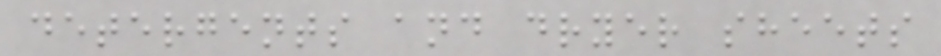detergents and dryer sheets
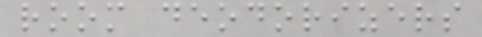room deodorizers
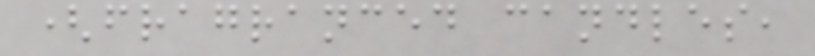(fragranced candles,
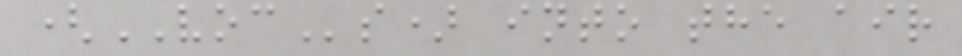(VOCs) into the air
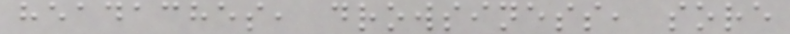headaches, drowsiness, sore
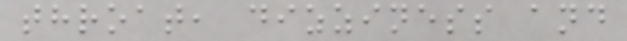throat, dizziness and
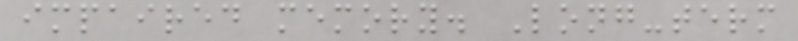impaired memory. Long-term
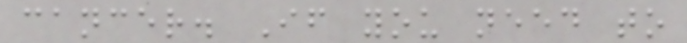cancer. If you need to
